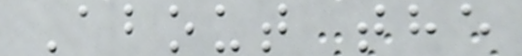About the
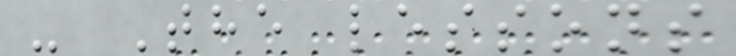- The lessons
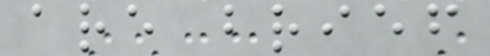are brief
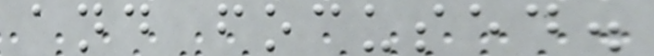and focused.
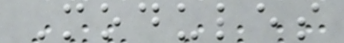Modules
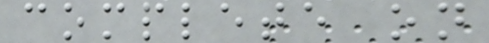complete on
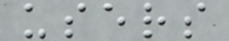users
